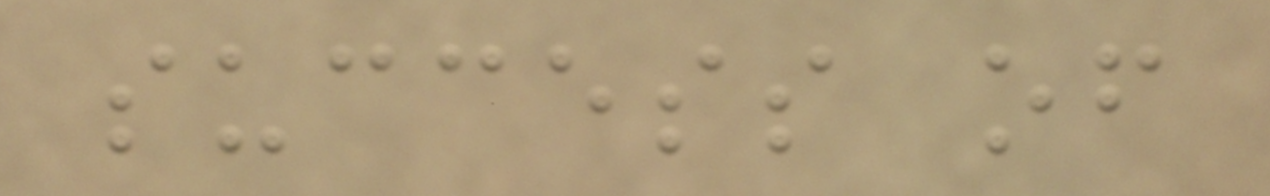success of
